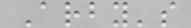Arby's
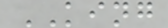KING
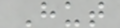Hut
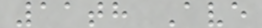11th Ave
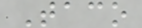Taco
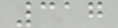317
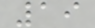19
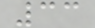33
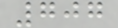707
